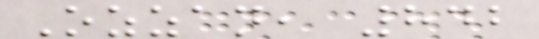Ozzan, 842
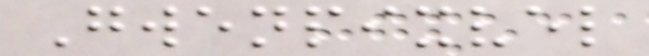Gwenpixvel
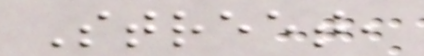Street,
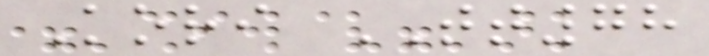Kori TT78
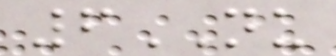6NU
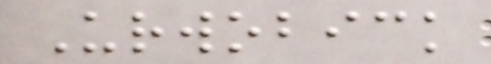Urwobick
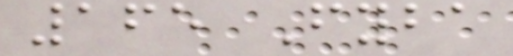165 Fyba
